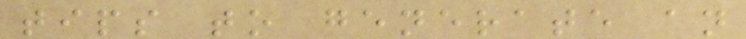tips to generate an
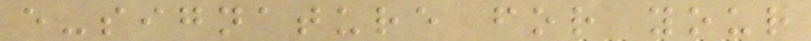e-signature for your
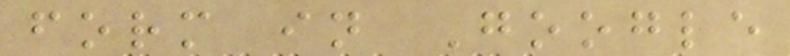form in Google
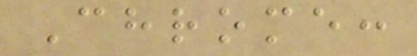Chrome:
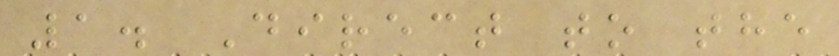1. Direct to the
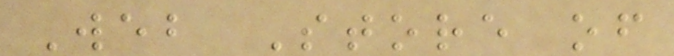Web Store of
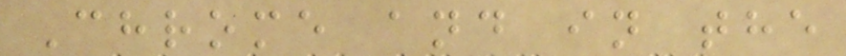Chrome and in the
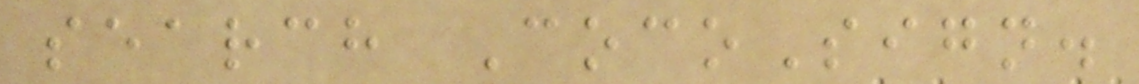search CocoSign.
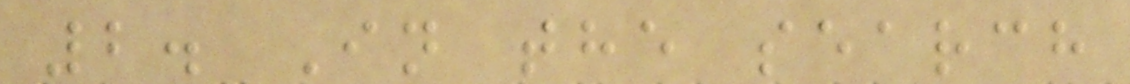2. In the search
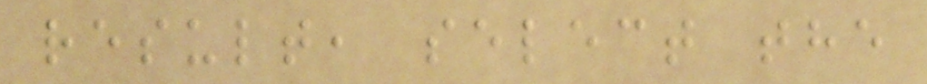result, select the
